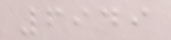6949
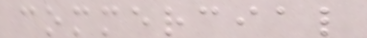commercial
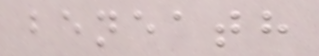beneath
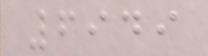6949
